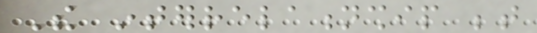The interrelationship between
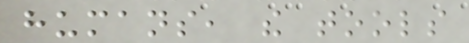humans, the tools
